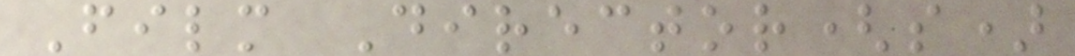Film Director(s)
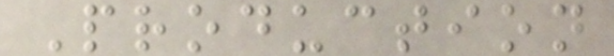Production
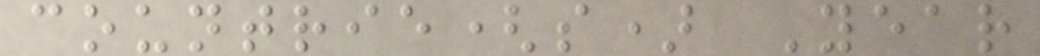countrie(s) Year
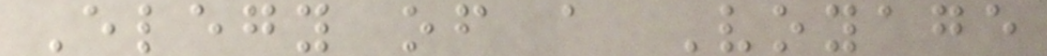Elegy of a Voyage
